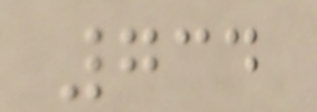734
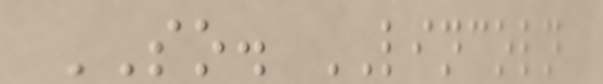SO. LINCOLN
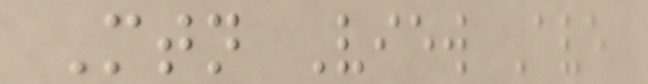Mtn View Ave
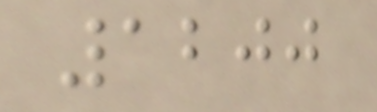1200
